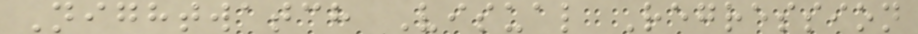Nightwatch Visual Regression
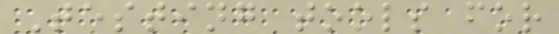Testing tools for
